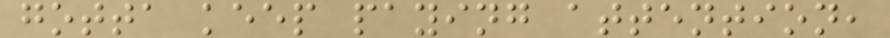gotta keep paying attention,
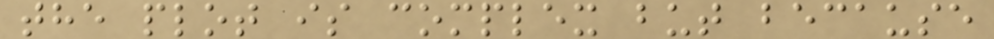the plot is complex but because
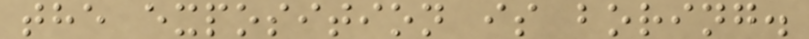the exposition is boring.
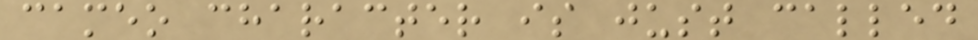cameo character is just called
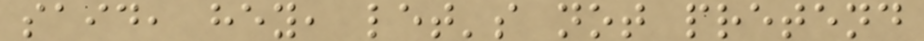said, hey, let's not pretend
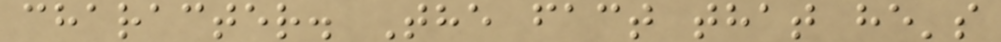character. The fact that he's
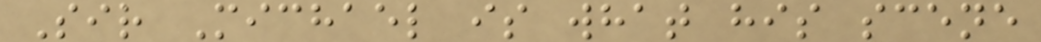Sir Michael is what his scene
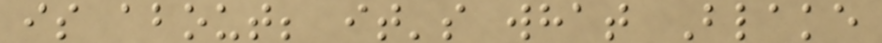is about; it's what Blake
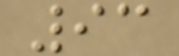93
